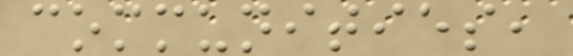communities,
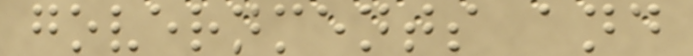governments and
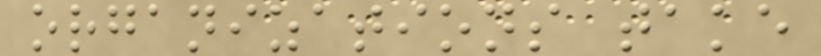organizations take
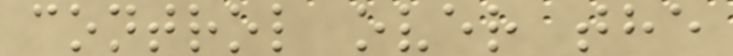control over the
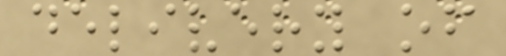delivery of
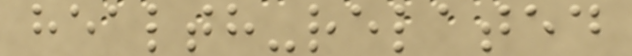health-related
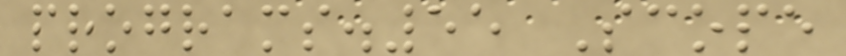programs.55 Scope
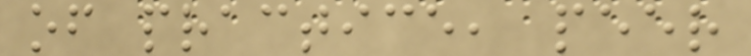of practice, peer
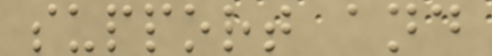support and
